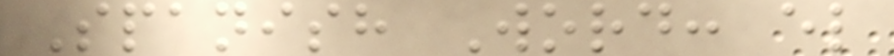Spanish Word: el
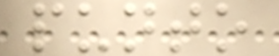punto
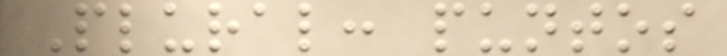Plural: puntos
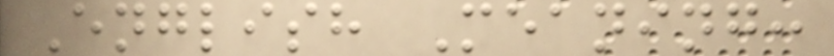English Meaning:
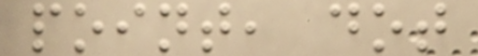point, dot
